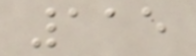115
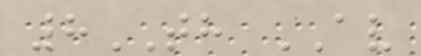8TH AV
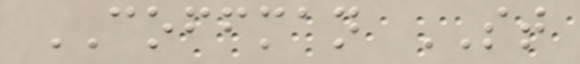COFFMAN ST
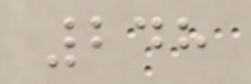248
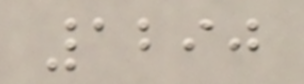1290
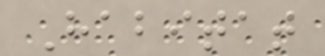Habitat
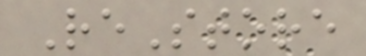ReStore
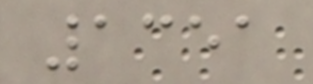1351
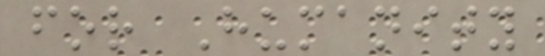for Humanity
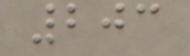203
